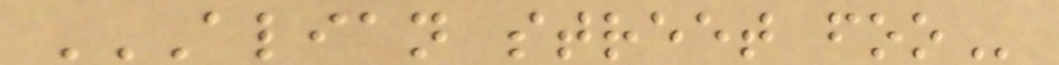ALIAN STREET FOO
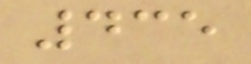435
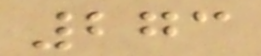273
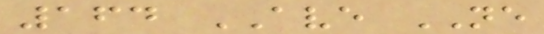164 AVE NE
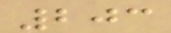203
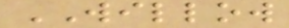WILLOW
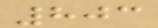803
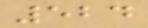524
